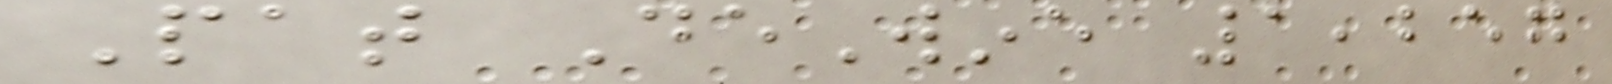Pat DeWine 1,257
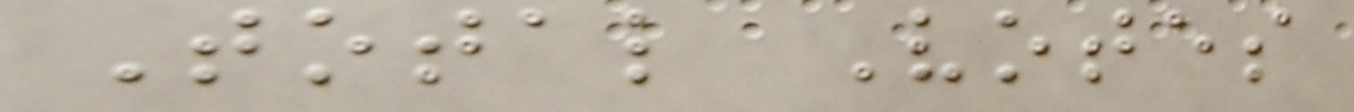Total Votes
